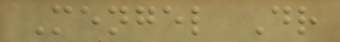Mengel Dr
